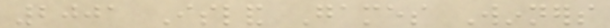2001 Island Games Winners
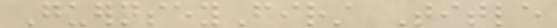GuernseyFirst Title
